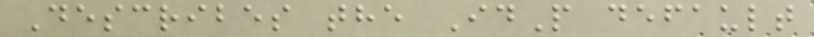Describes the IdP default
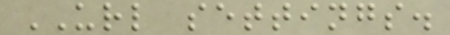URL settings.
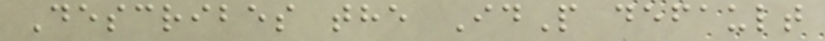Describes the IdP default
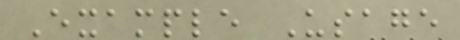Example Usage
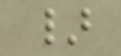}
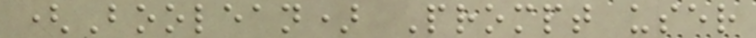(Boolean) Prompt user
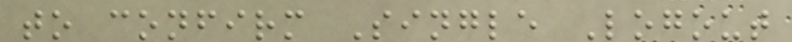to confirm Single Logout
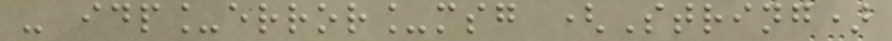- idp_error_msg (String)
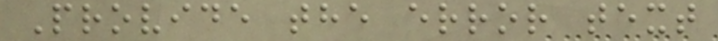Provide the error text
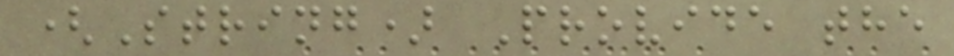(String) Provide the
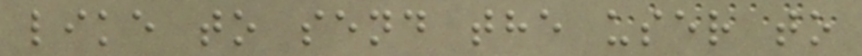like to send the user to
